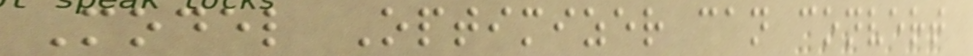Model Optimizer can convert
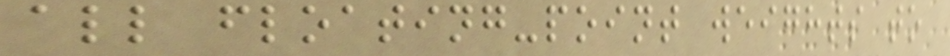all floating-point weights to
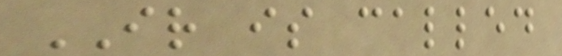IR is called
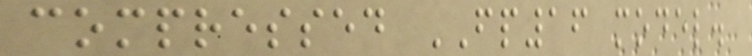compressed FP16 model.
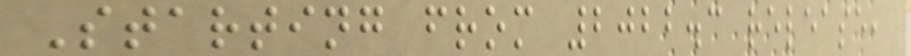Starting from 2022.3 release,
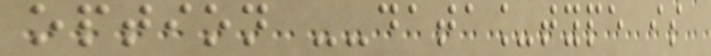option --data_type is
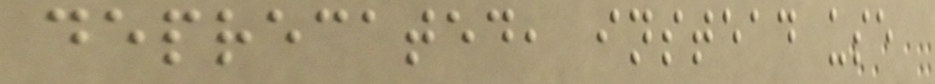deprecated, instead use
